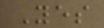Yes
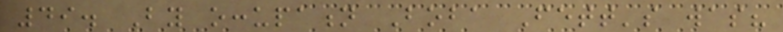49. By occupation Boba Fett's was?
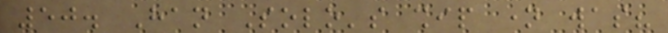50. Han Solo's ship name was?
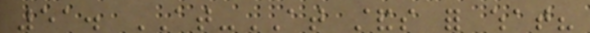51. AT-AT stands for what?
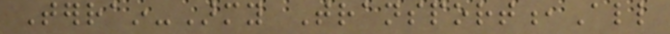Terrain-Army Transport,All
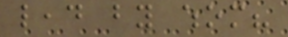lead by whom?
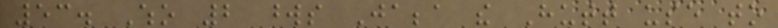53. Who 2 words Jabba the Hutt use to
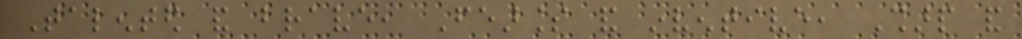Talented and brave, Fearless and inventive, Sharp and
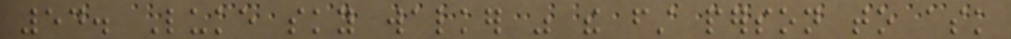54. Luke sky walker was the first person to ask
